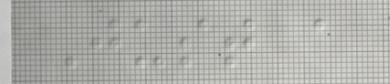Just a
